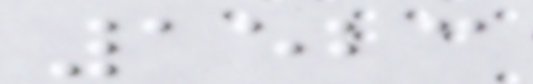1523
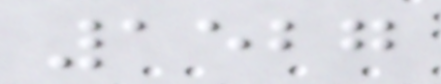1527
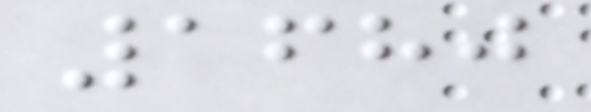1680
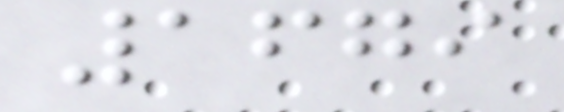1679
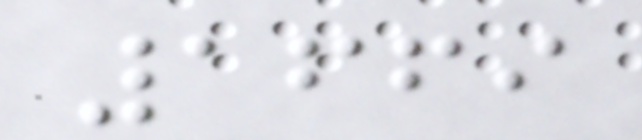1669
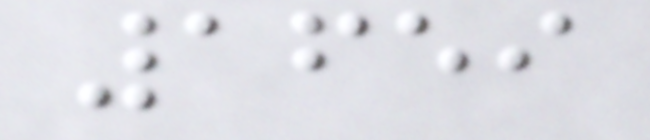1659
